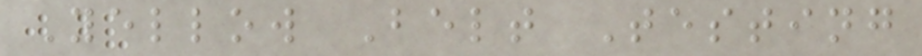Yellow Belt Testing
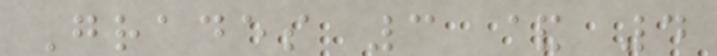Grades 3 & 4
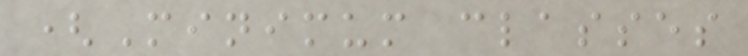(Minimum classes
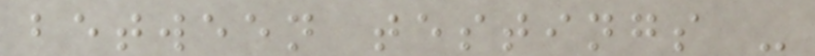between testings -
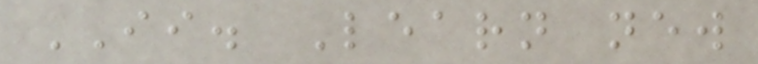II. Learn new
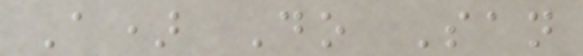A) Do San
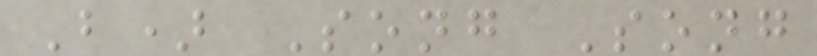B) Song Song
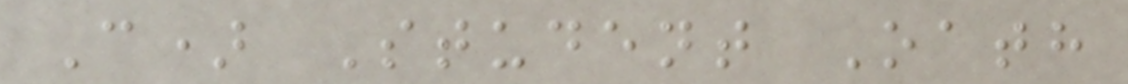C) Student Oath
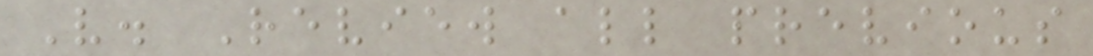V. Review all previous
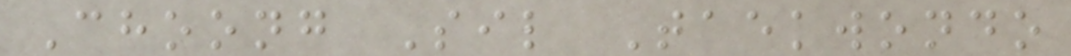Choong Sil Taekwondo
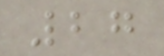27
